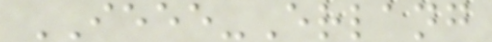IEEE-Erlang
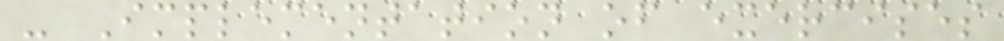- Implementation of exercises
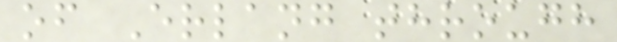of Erlang through
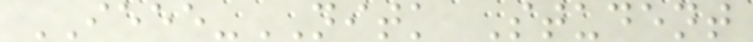IEEE-NITK Student
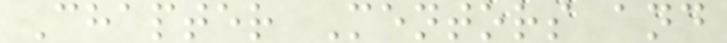Chapter Mentors and
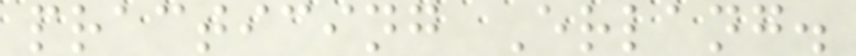practicing Erlang.
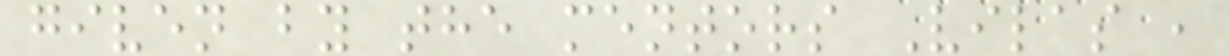given by the mentors Vilas ,
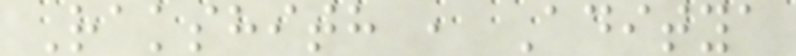Rakshith , Aditya
